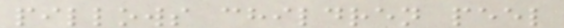pillows children peel
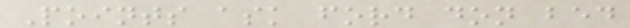Points ask ford don bed
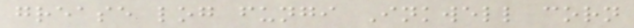grease log fungi Inkwell corn
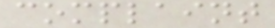complaint
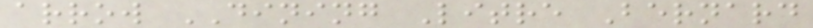arrow DINING Litre Bernard
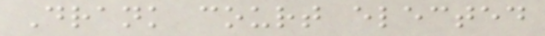Drank court elected
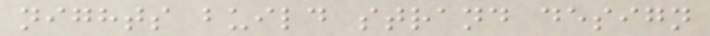nights build strand design
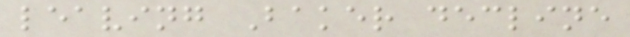leaving Baker decline
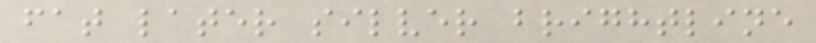fat later silver brightline
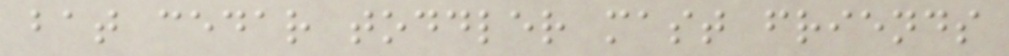bat cedar toddler mast friends
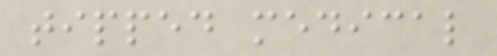tipped medical
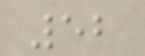52
